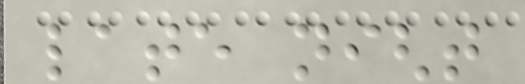late night
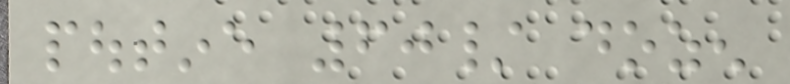poutine 60/ dozen
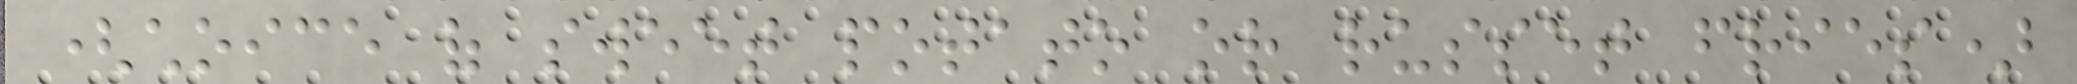(choice of sweet potato or russet fries)
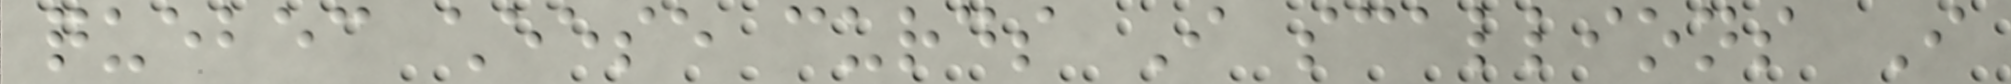quebec cheese curds I scallions I
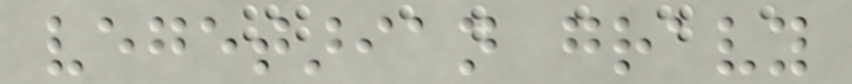vegetarian gravy
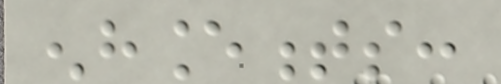enhancements:
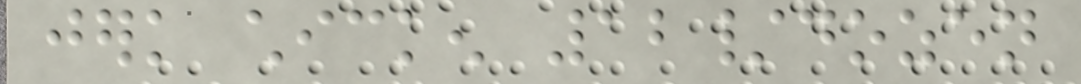jerk chicken 12/dozen
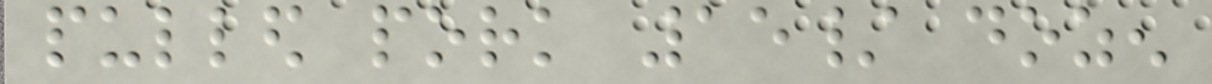pulled pork 15/ dozen
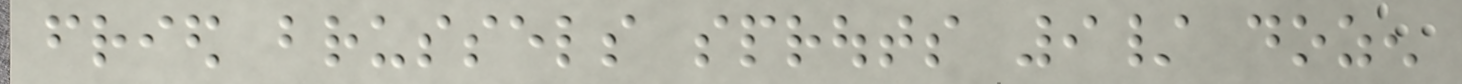fried brussels sprouts 9/ dozen
